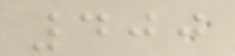400
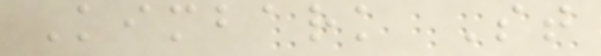Kimbark St
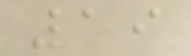19
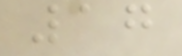17
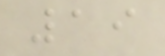19
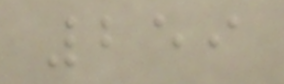259
